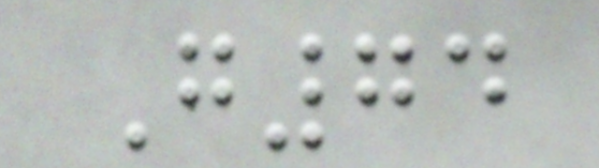G74
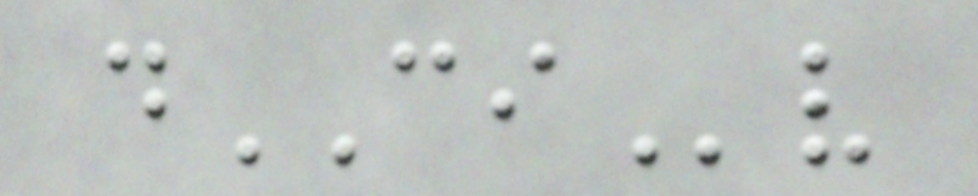dCIv
